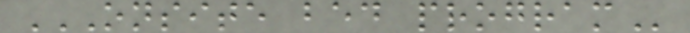ONSITE BED PROGRAM
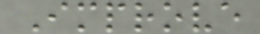Improve
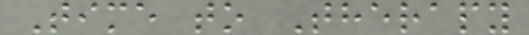Time to Therapy
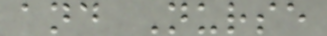and Nurse
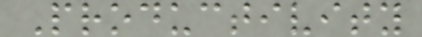Productivity
